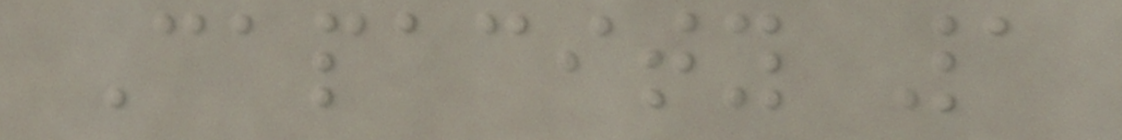Capacity 1
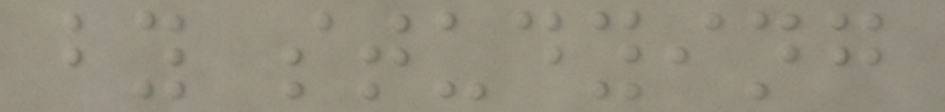by studying
